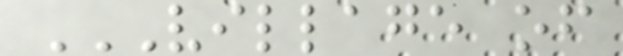VILLAGE OF
